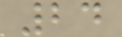24
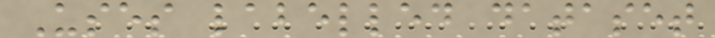Uses labelled dataset
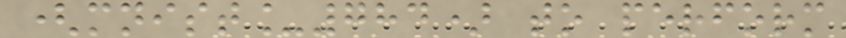(mnist_784) to perform
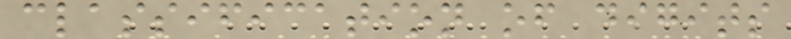classification of digits
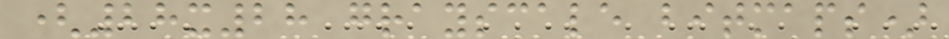(28x28 grayscale bitmaps)
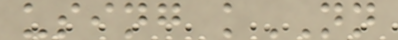using kNN
